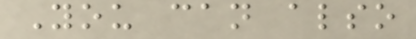You can also
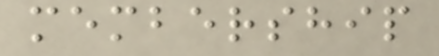membership
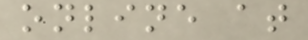online at
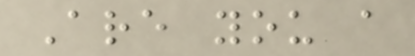Are you a
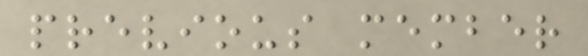previous member
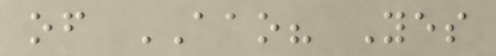of AAO? Yes
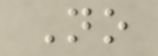No
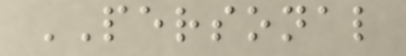PERSONAL
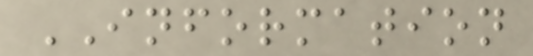INFORMATION
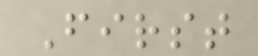First
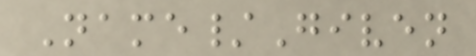Name/Given
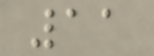11
